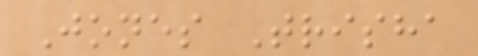Jones Trisha
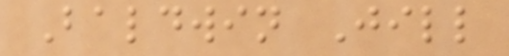Baldwin Jill
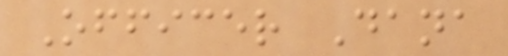Officer Dana
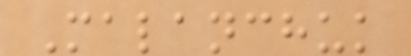Malanchuk
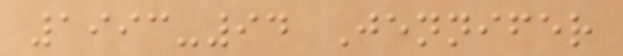1993-94 Jennifer
